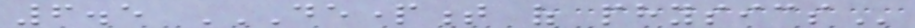6.5 DEPARTMENT OF PHYSICS
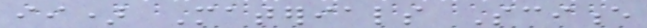ii) Materials Science
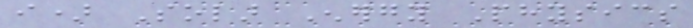i) Solar Energy Physics
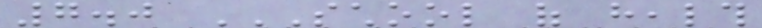7.0 SCHOOL OF HEALTH
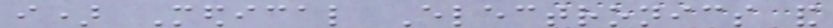i) Medical Electronics and
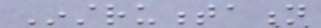Instrumentation
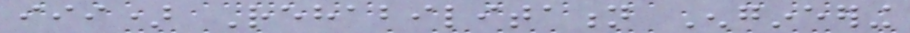iii) Rehabilitation Engineering
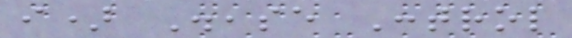i) Disease Control
